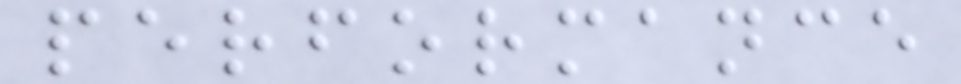performance
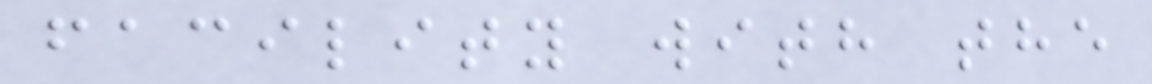facility with the
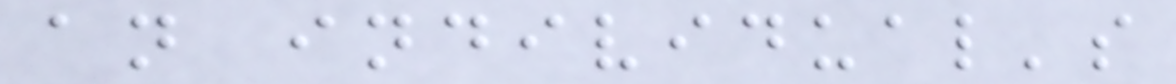an individual's
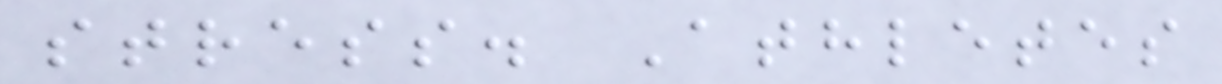stress. Athletes
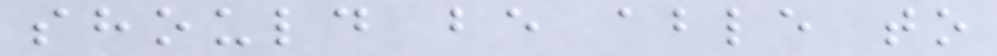should be able to
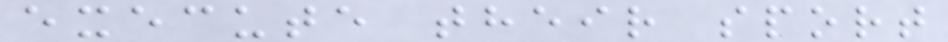execute their sport
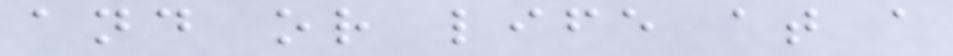and or life at a
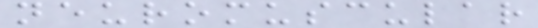neuromuscular
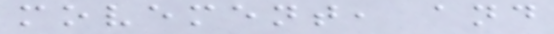movement, and
